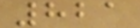821
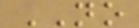NO
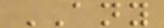ANY
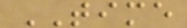TIME
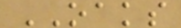OAKS
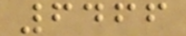6466
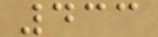433
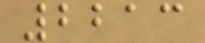2213
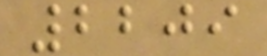2209
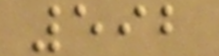592
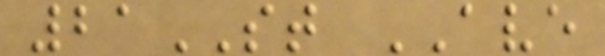21ST AVE
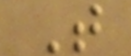T
